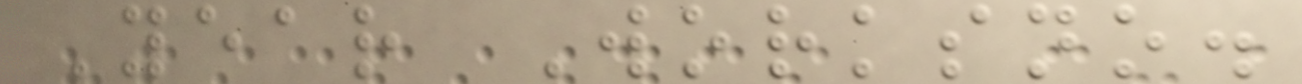Year Worksno.
